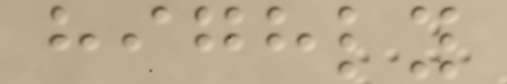highly
